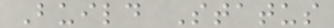Build Status
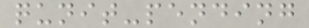qunit-pending
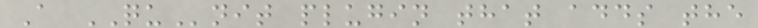A QUnit plugin that adds the
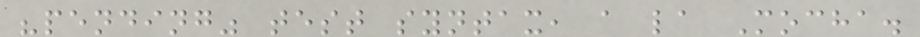"pending" test syntax, a la Mocha.
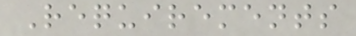Requirements
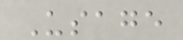Usage
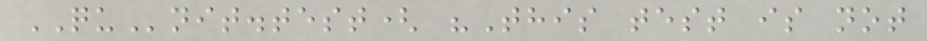QUnit.test( "This test is not
